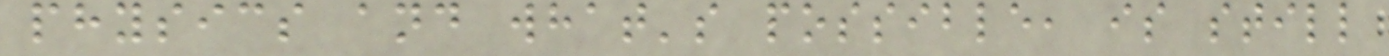physics and what's possible, is still
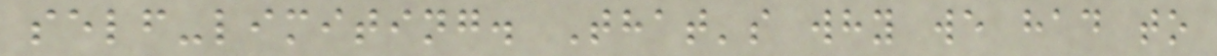self-limiting. That's why we had to
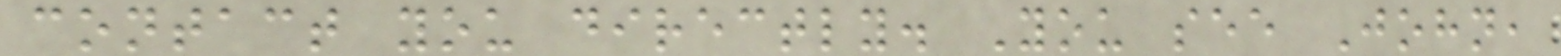contact you directly. You see John,
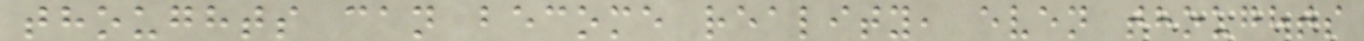thoughts can become reality, even thoughts
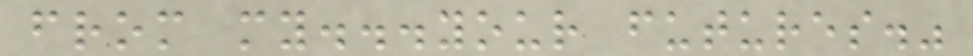from my...your futures."
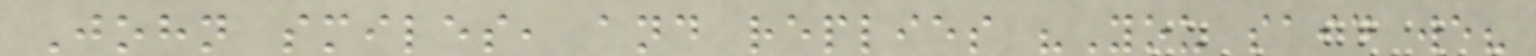John smiles, and replies "You said we?
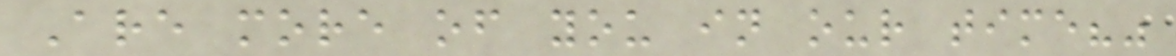Are more of you in our time?"
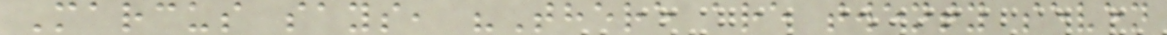Marcus says, "There are twenty seven
